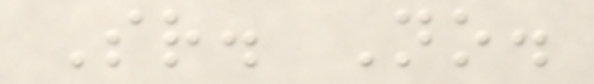Sr. No.
